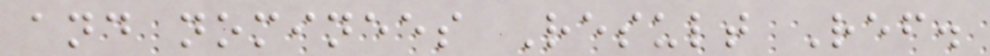and nominees Result Ref.
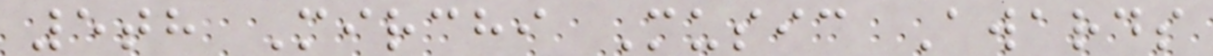5th Mirchi Music Awards
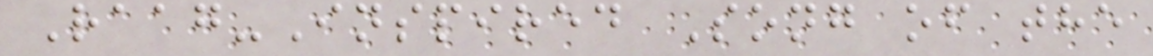Raag-Inspired Song of the
